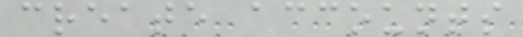create accounts
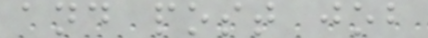and post job
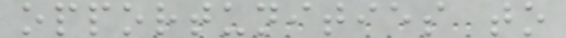opportunities to
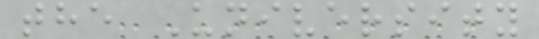the University
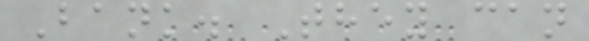Bank. They can
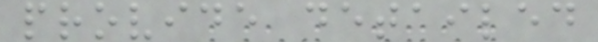provide detailed
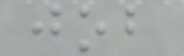job
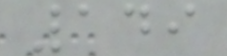149
